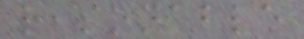reasonable
